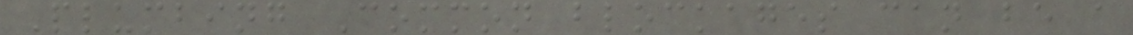Plumbing Common blockages can be a
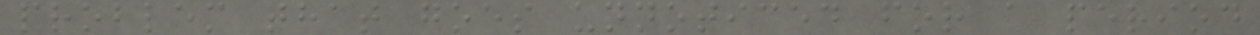problem that goes unnoticed for a period
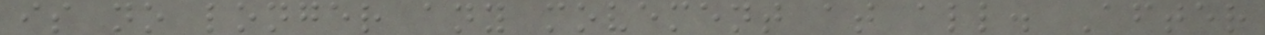is no longer any movement at all. After
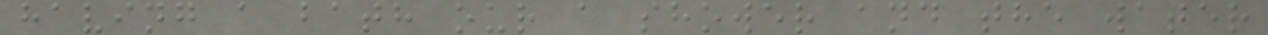having a bath our a shower and the water
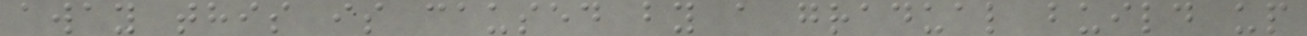away this is caused by a gradual build up
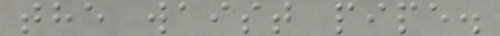the waist pipe.
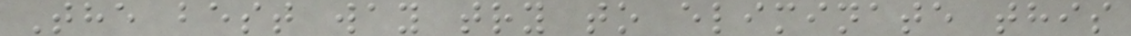The best way try to eliminate this
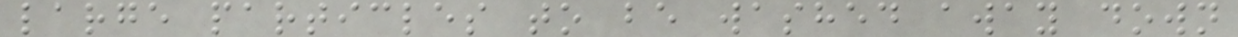large particles to be washed away down
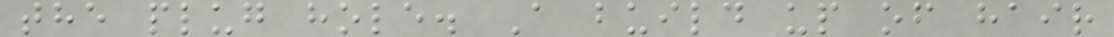the plug hole. A build up of hair
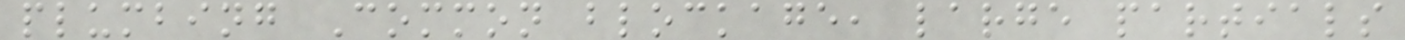plumbing Common blockage, large partials
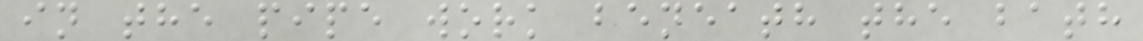in the pipe work beneath the bath
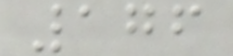176
